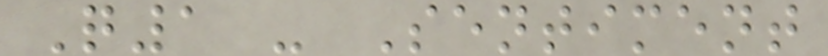Q1 - Sentiment
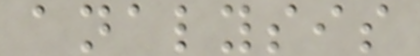analysis
